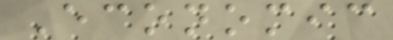Economic
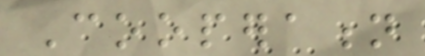Cooperation
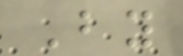By
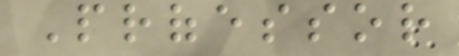Professor
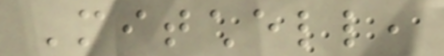Mitchell,
